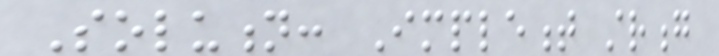Solution: Implement strong
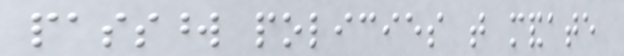password policies that mandate
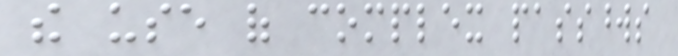the use of complex passwords
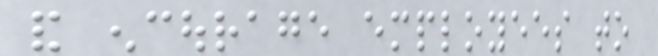and encourage employees to
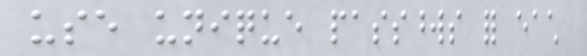use unique passwords for each
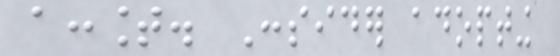account. Consider adopting
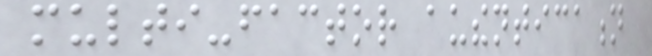multi-factor authentication
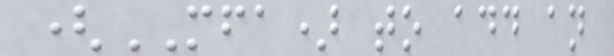(MFA) to add an
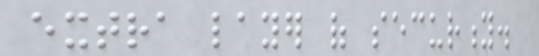extra layer of security.
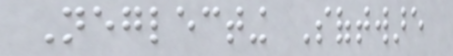Neglecting Software
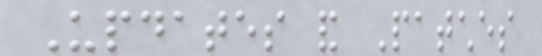Updates and Patches
